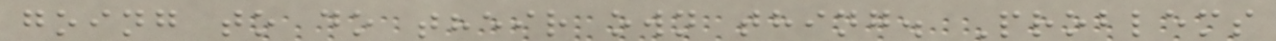going to do their own thing. Problems
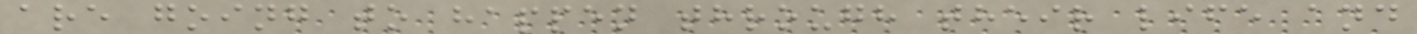are going to happen through their life and
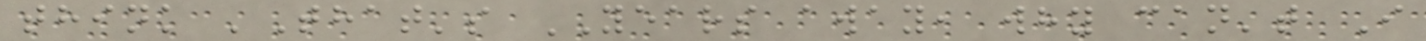think 'That's YEARS away, why can't I
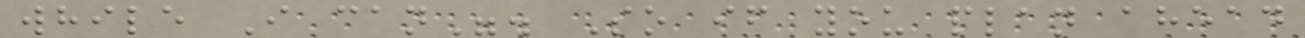while I can". So if you plan ahead
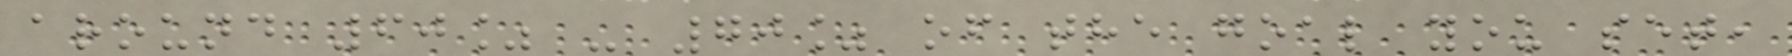around 60% - 70% of the goal you set,
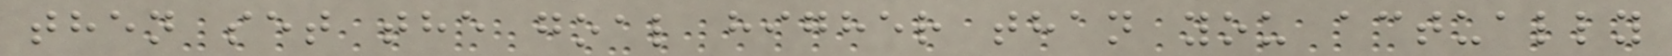then set the goal higher than you actually
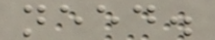need.
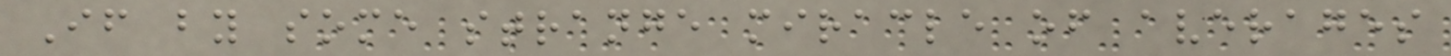If by some strange miracle of averages
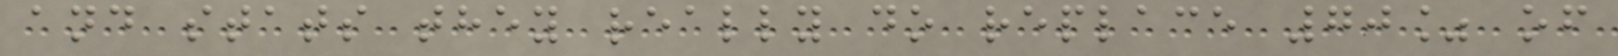and stats they really do replace 70% of
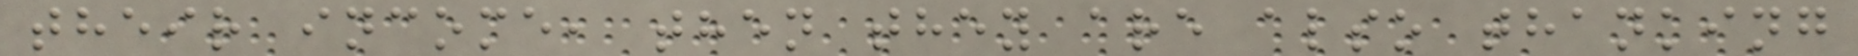their income, then they are also thanking
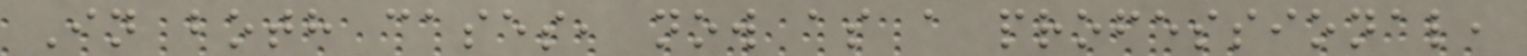In both cases, now as a professional,
